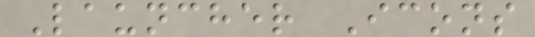Launcher Icons
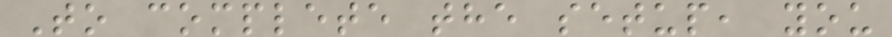To complete the setup, you
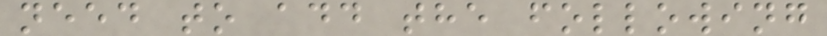need to add the following
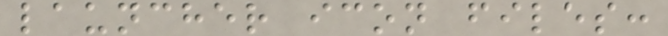launcher icon files:
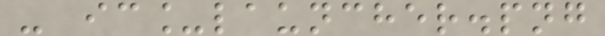- ic_launcher.png
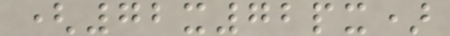(72x72px)
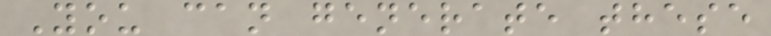You can generate these
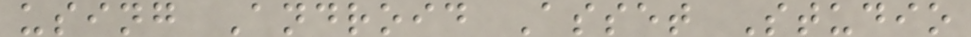using Android Asset Studio
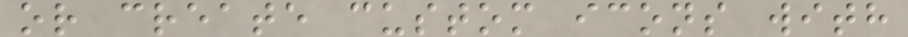or create custom icons with
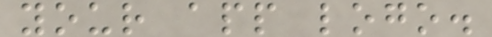your app logo.
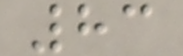83
